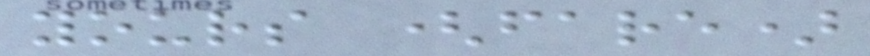yours (fare)
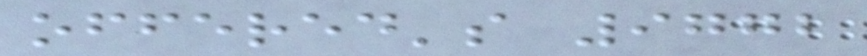offered's 9772
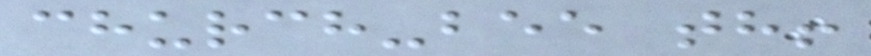church-bee th!
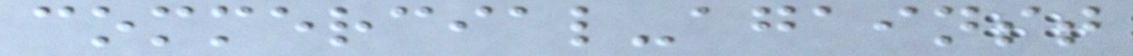commercial-against
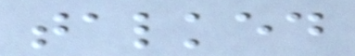talked
